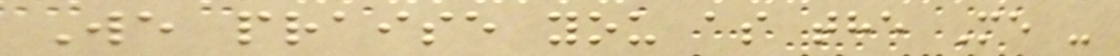We praise you as the Me -
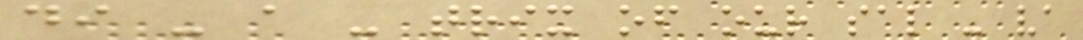di - a - trix of our sal - va
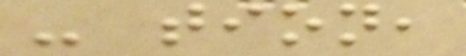- tion,
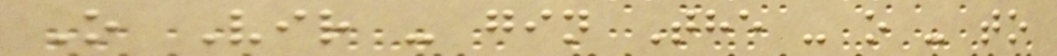O Vir - gin The - o - to
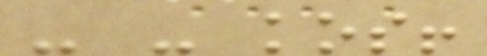- - kos!
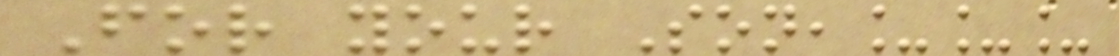For your Son,___
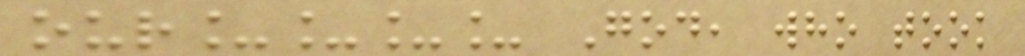our____ God, who took
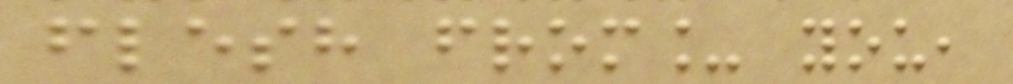flesh from_ you,
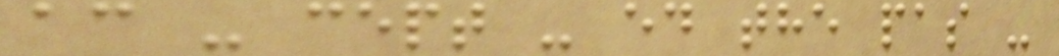ac - cept - ed the pas -
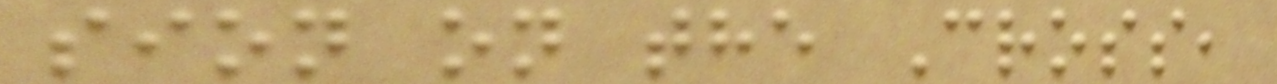sion on the Cross,
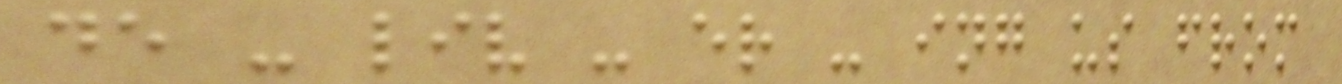de - liv - er - ing us from
